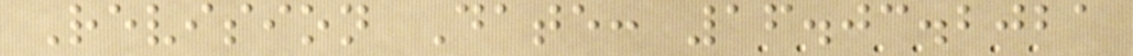Revision Date: 16.03.2021
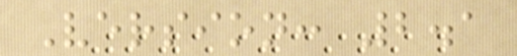Version: 2.1
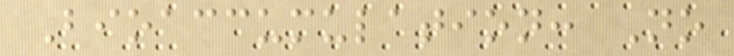Bioaccumulation: No
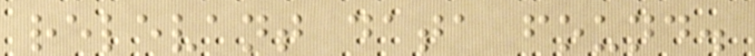relevant data found.
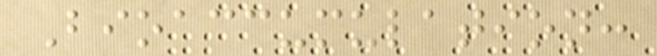Bioaccumulation:
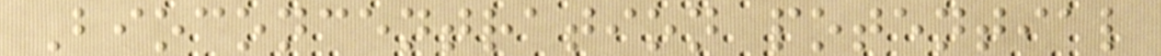Bioconcentration potential
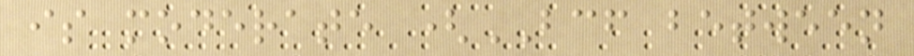is moderate (BCF between
